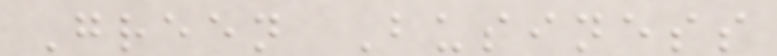Green Business
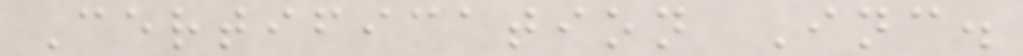Certification Inc.
